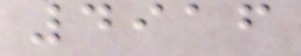4916
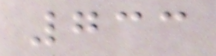733
